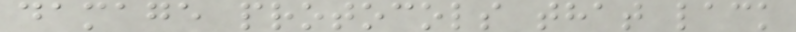damage protocols that lack
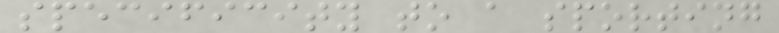specificity to a sporting
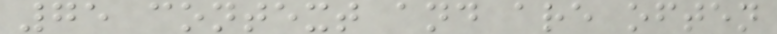75 context and are often
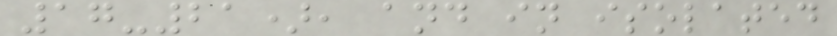17-21), and in isolated
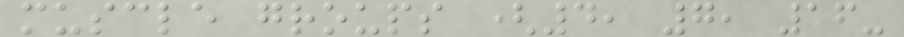muscle groups (4, 7, 16-
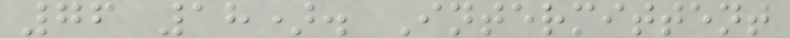76 18). Intermittent
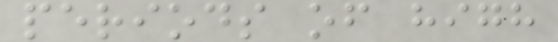periods of high
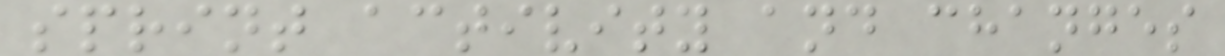sprint activity and changes
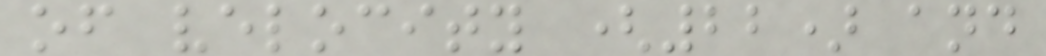of velocity (22) and
